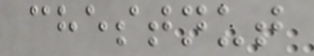chestnut
